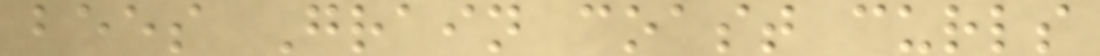bees Grain coast curls
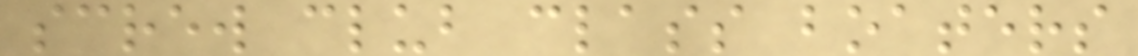screw club class boaters
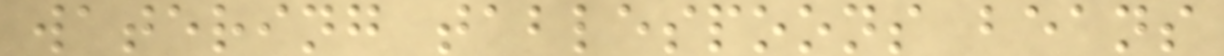watering tablespoons beans
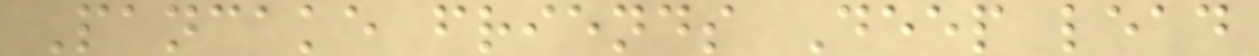Pancake friends Deep lead
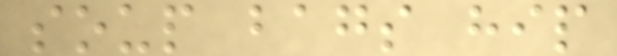soup bags hip
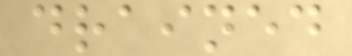drained
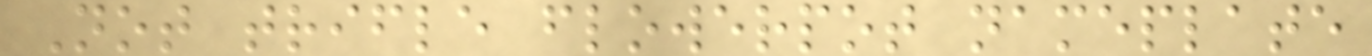Not trifle flowerpot nameplate
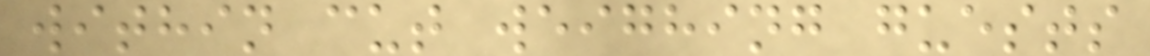within cut weighing guests
